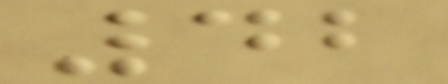42
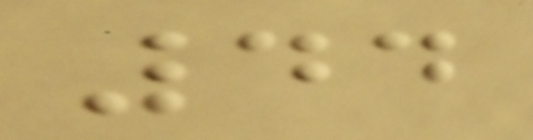44
